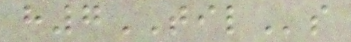h7TILs
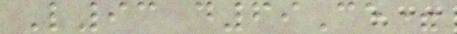L93 d69Ce=
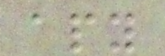apy
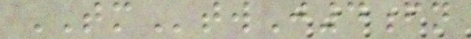TMtwJ4fn
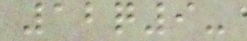12q9-
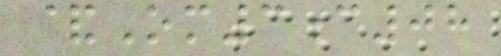&Om3c08
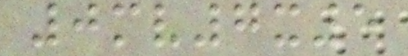0mv7x5
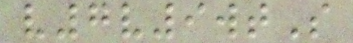v7v9wtS
